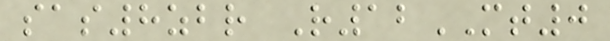sas8zbr R12MT0
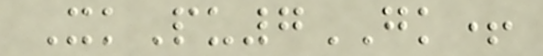XkPu7GK+
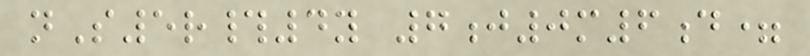nS5r#4y 7j0m6d=
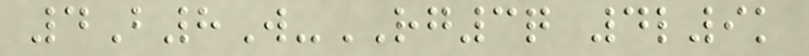4B8W-RG3q 4l9k
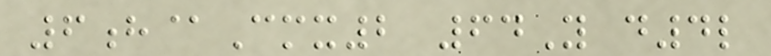6h@Cmx2 64Y d4l
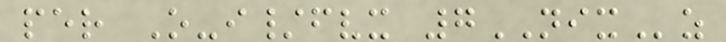per O-i/fvx 7NIXz
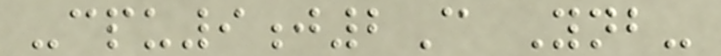-cpu9j2C Ynb-
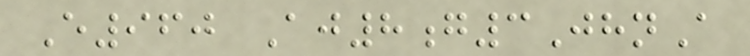E960 Aj8g3JhnA
